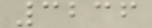3236
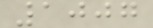1007
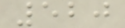520
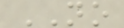NO
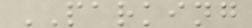PARKING
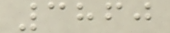3860
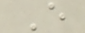E
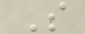S
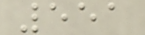551
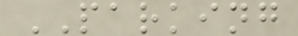PARKING
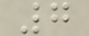7
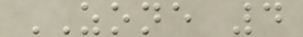ZONE 4
